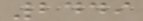2449
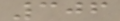306
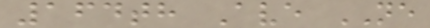164th Ave NE
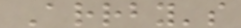Arrby's
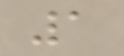1
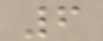6
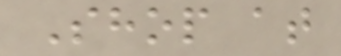Shop at
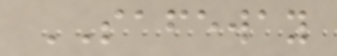SAFEWAY
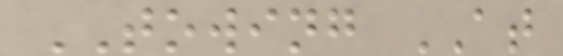TOWING AT
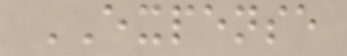EXPENSE
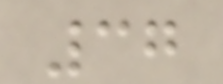37
